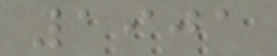1901
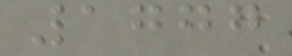1777
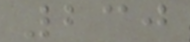230
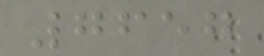7657
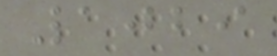1029
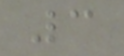3
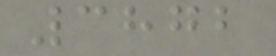3872
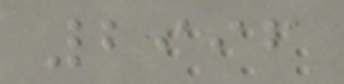2996
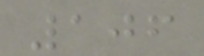106
